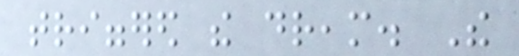triggered the dream. The
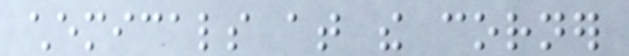chemicals at the corner
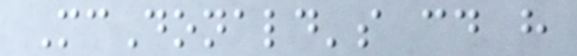McDonald's could have
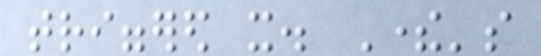triggered it. There's
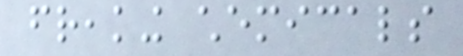freaking chemicals
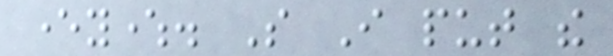everywhere. So I put the
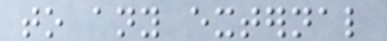to any external
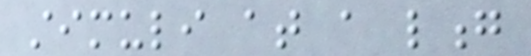stimuli at a long
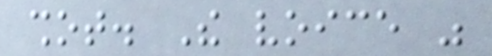shot. The voice was
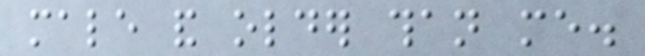male and older than me.
